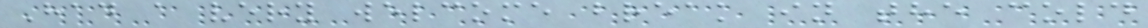Had a very welcome break in the cold
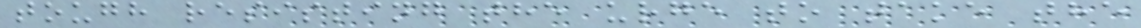tough resisting the urge to take the
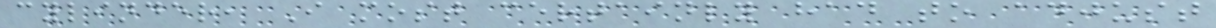cylinder, I most certainly had to adjust
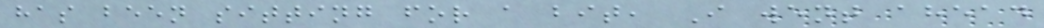has been sitting for a bit, I went ahead
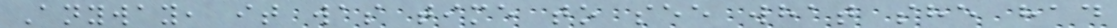Anyway, it was time to see what she had
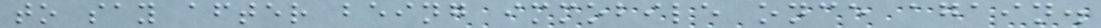to say after being immobile once again.
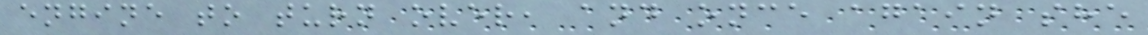engine to turn over, and once again she
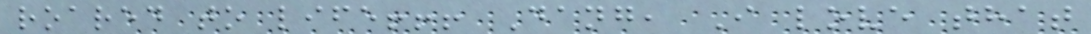roared to life!!! Dang, I love that
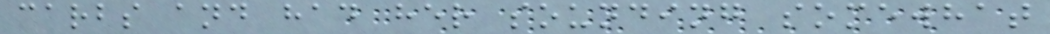carbs and had her sounding somewhat
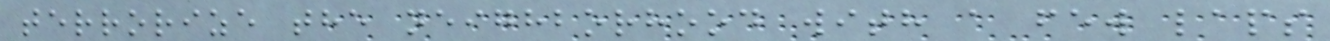terrorize the neighborhood with a few laps
